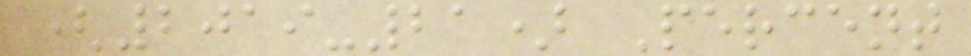(2019-21) Percent
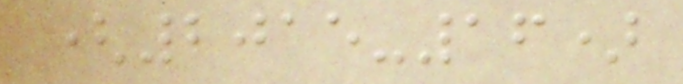(2015-16)
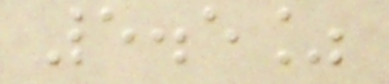5.5%
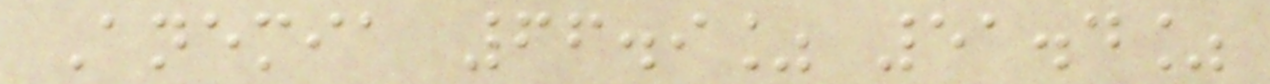Anemia 66.9% 51.4%
